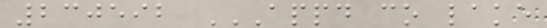230592 APPD CO LAKE
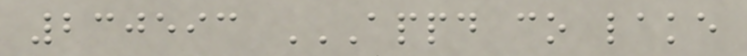230593 APPD CO LAKE
